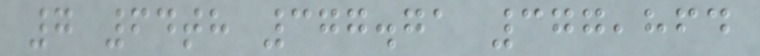7 64th 377.71 377,864
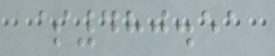$480.51
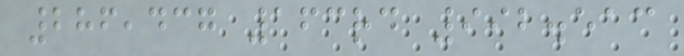286,437 163rd 992.513
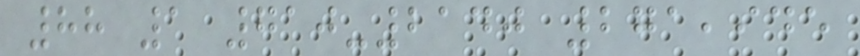88 1 710-2140 271,945
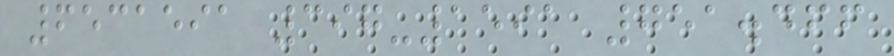6531591 397-1591 751.466
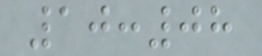10:08
